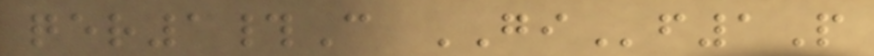qer1#C GIf1P
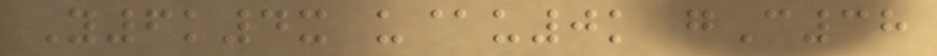Y6k4x u@u0k gC38
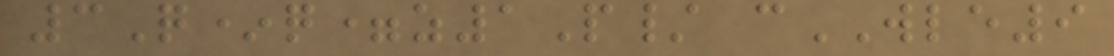3Q*q=z1P/ cWLE9
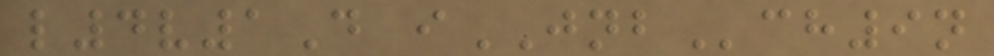l4v1D iJNBch9n
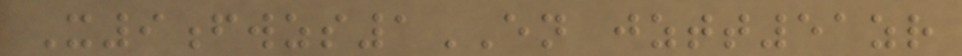X9fwzs1EN jztt51zr
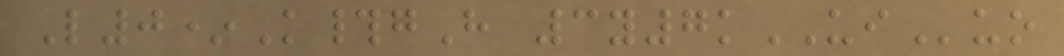L0*K#gH 3y7kUIuo
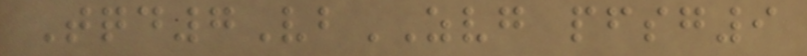Tqd7VbZVG pfsg9
